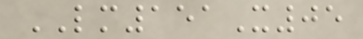LM151X05
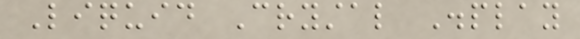Liquid Crystal Display
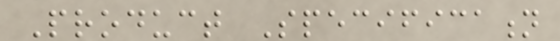Product Specification
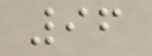96
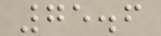75.6
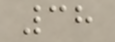38
